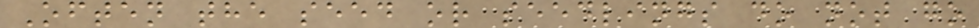Often the seed or seedlings do not go
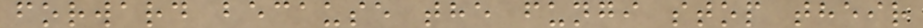forward because the fungi stop their
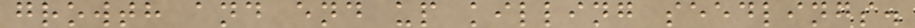growth and end up killing seedlings.
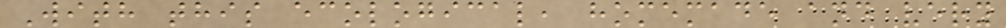With this ecological, homemade and very
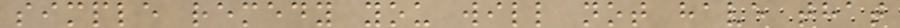simple remedy you will not have that
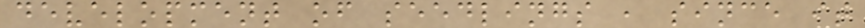development of seedlings , since it
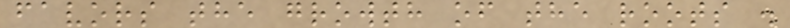favors the growth of the roots .
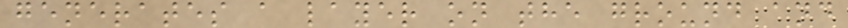generates a layer on the ground and
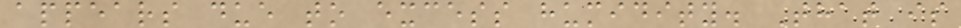appears due to excess humidity. That is
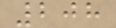208
